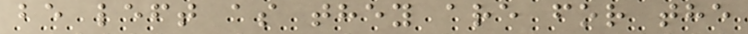be left as they are for the
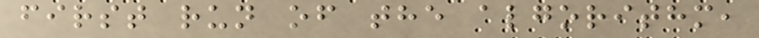first run of the algorithm,
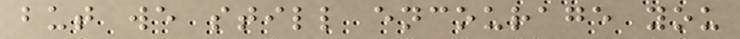but we still encourage you
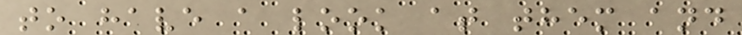to have a look at them and
